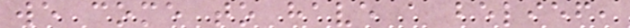we come to have a belief,
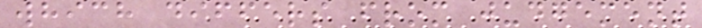which differs from judgement
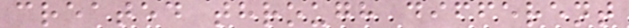created through different
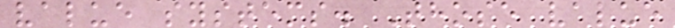value systems. Those value
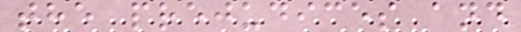the prejudices and
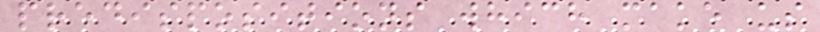predispositions which make us
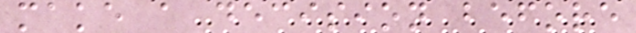make a decision before
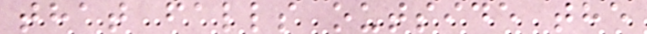that falls outside the
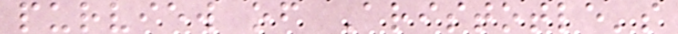purview of Aristotle's
